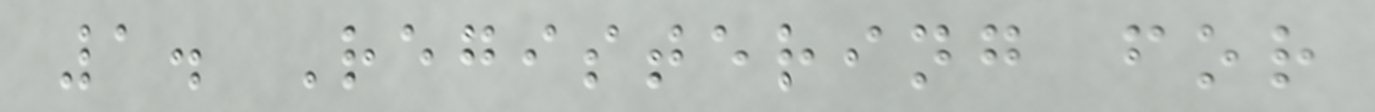1. Registering for
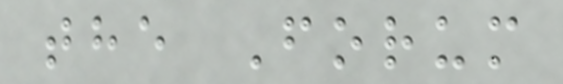the Forum
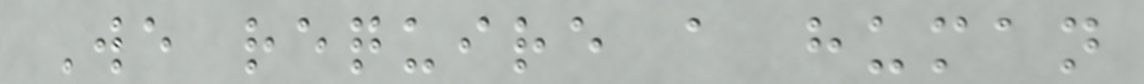We require a human
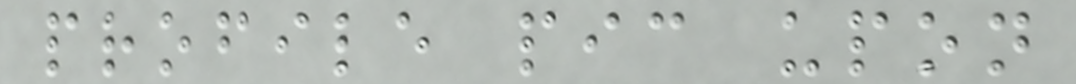profile pic upon
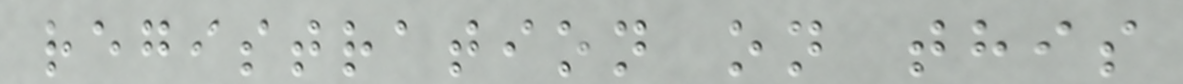registration on this
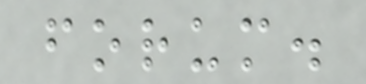forum.
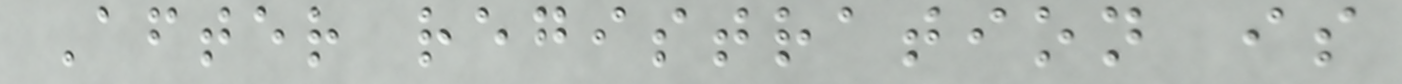After registration is
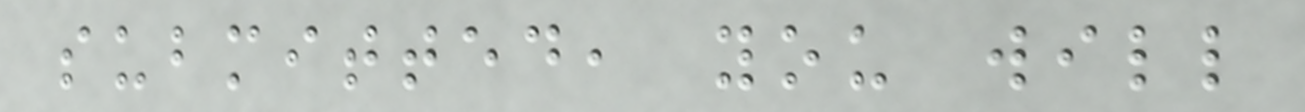submitted, you will
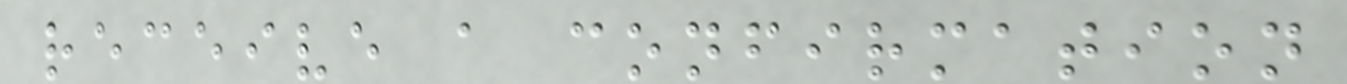receive a confirmation
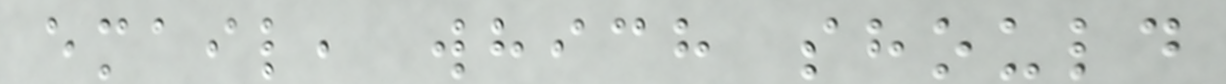email, which should
